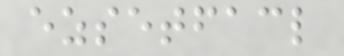ezsetfacl
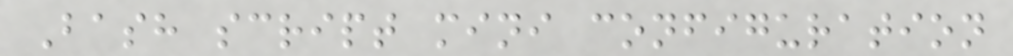Bash script mini configuration
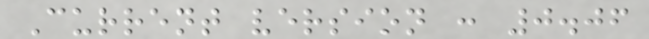Current version : 0.06
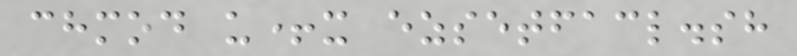chmod u+x ezsetfacl.sh
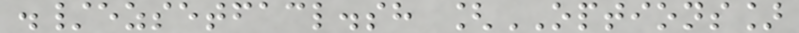./ezsetfacl.sh [OPTIONS]
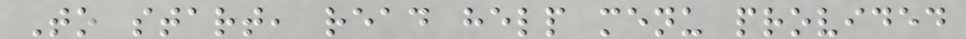To start, read help menu provided
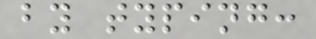by typing:
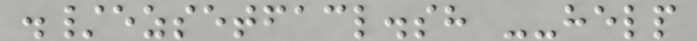./ezsetfacl.sh --help
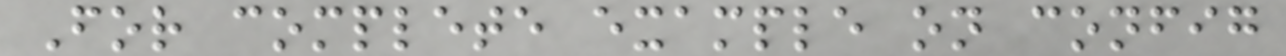For complete example on config
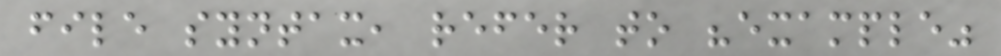file syntax, refer to "example"
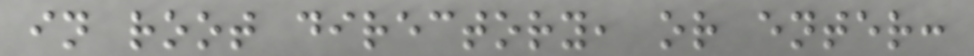in root directory, or enter:
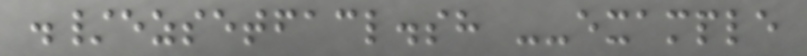./ezsetfacl.sh --example
